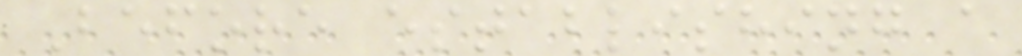Before establishing a
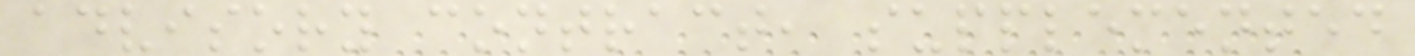advisory contract, supplemented
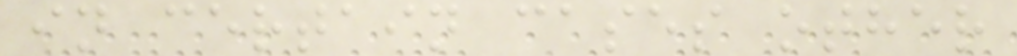in certain cases other
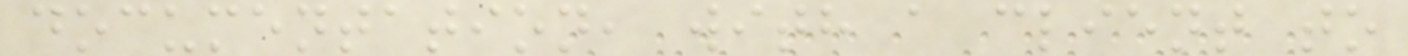documentation, with a client to
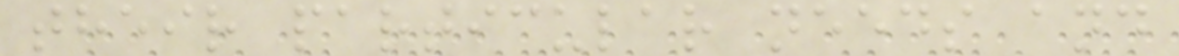their particular needs and
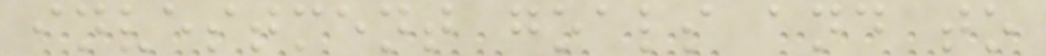investment goals and to
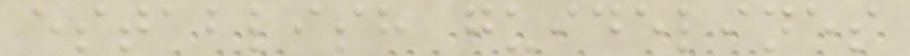establish guidelines
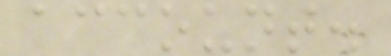account.
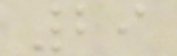29
